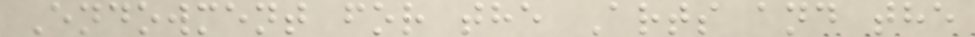Endowment for the Arts and the
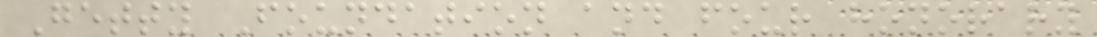Getty Foundation and four honorary
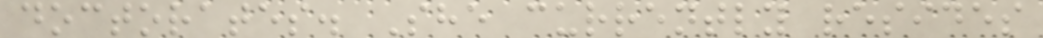doctorates. She currently resides
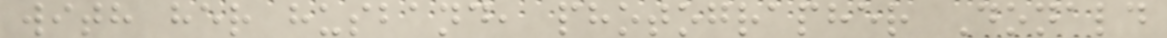with her husband, photographer Donald
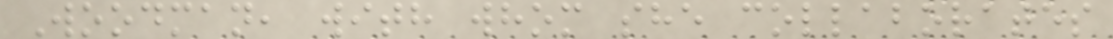Woodman, with whom she collaborates
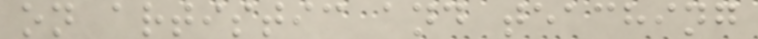on artistic and teaching
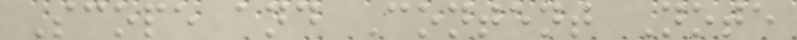Scope and Content Note
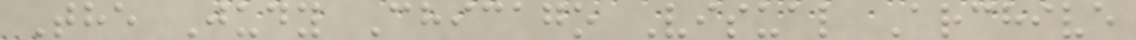The Judy Chicago Visual Archive
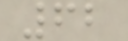62
